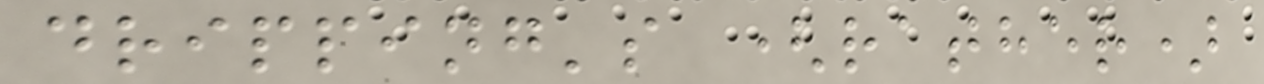dripping's (rather)
